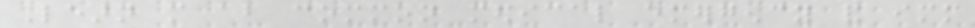Learn more about common medical emergency and immediate
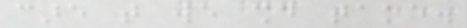care that we should take.
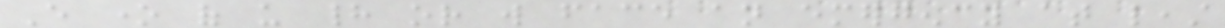Every one of us had or will face an emergency at least
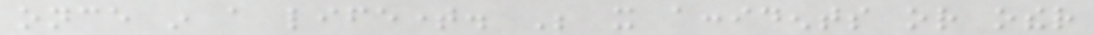once in a lifetime. Be it accidents or other
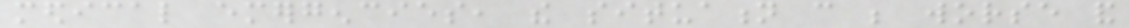medical emergencies, the situation can be worse and
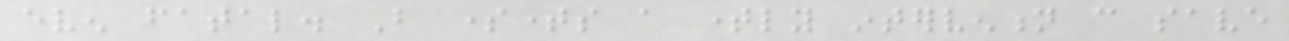even fatal. But sometimes a timely intervention can save
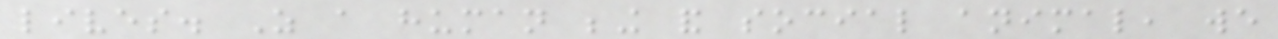lives. As a human being and social animal, we
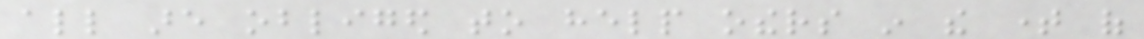all are obliged to help others in the time of
